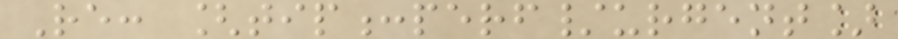Re: [tip:perf/urgent]
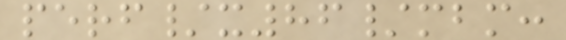perf/x86/mbm:
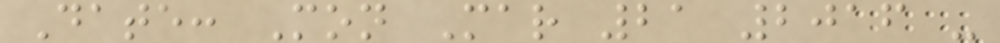Date: Mon Mar 21 2016 -
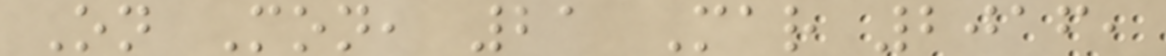On Mon, 21 Mar 2016,
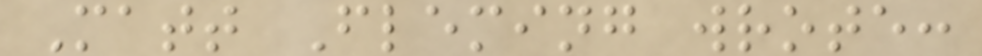Matt Fleming wrote:
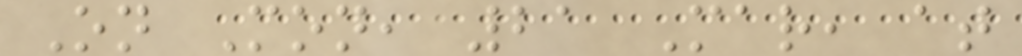On Mon, 21 Mar, at
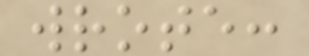wrote:
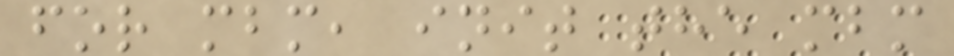for mbm, init the mbm
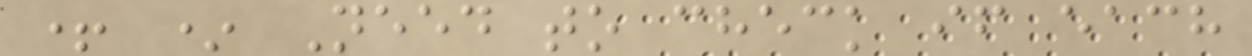+ * Need to check if each
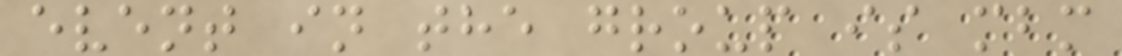event in the group is mbm
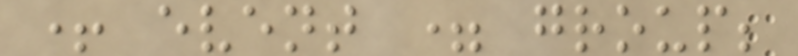+ event = group;
